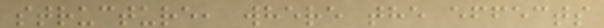structure, where the effects
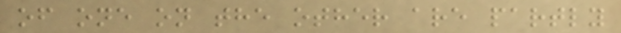of one on the other are partly
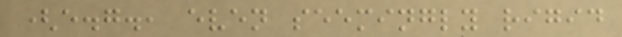(e.g., even seemingly rigid
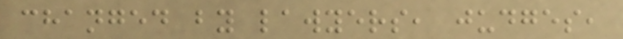changed by lawyers, judges,
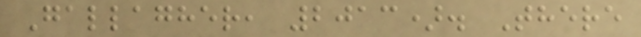Gallagher, 2013). There
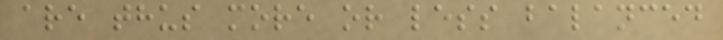are thus more or less balanced
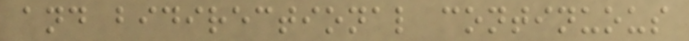and bidirectional continuous
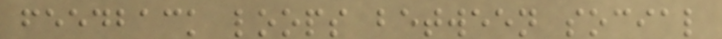feedback loops between social
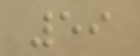59
